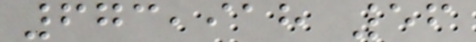673,918 56
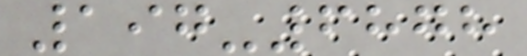197-6878
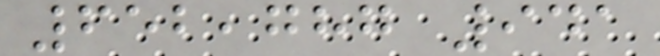652,787 941
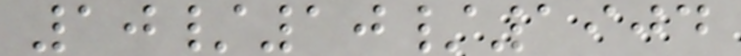10/10/1904
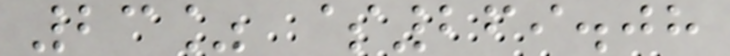23% $269.08
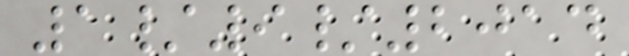1/9/2014
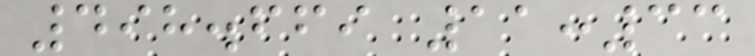498.669 11:33
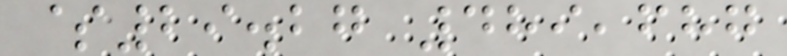$29.27 489,687
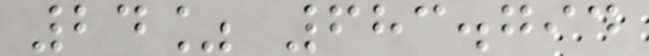24% 683.794
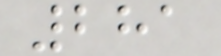281
